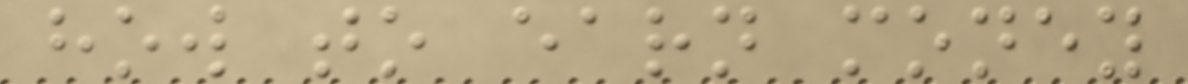how to earn money
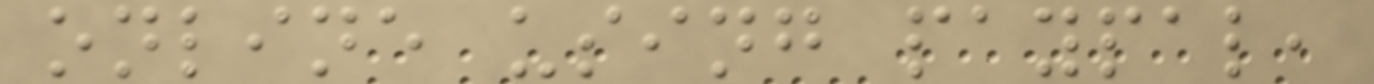online using paypal,
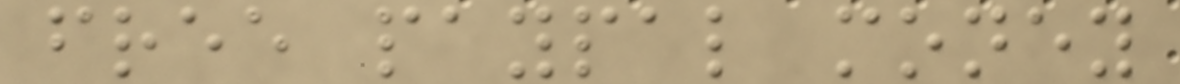free paypal money
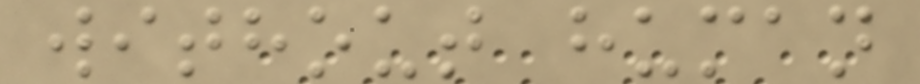without human
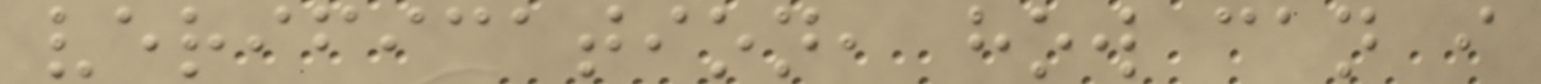verification, how can i
